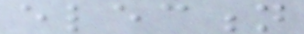election
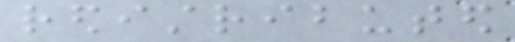redistributed
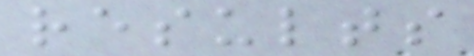results
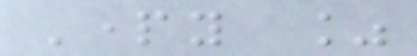Party %
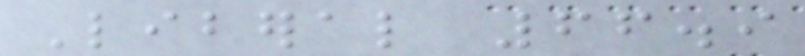Liberal 66.9
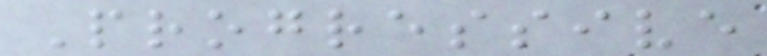Progressive
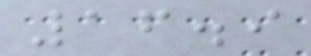16.9
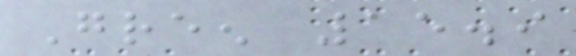Green 15.9
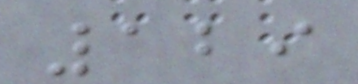129
